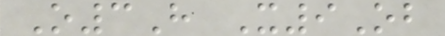O3H X9Ob
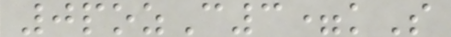0pozC3=kS
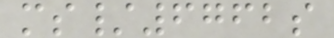ms/6762s
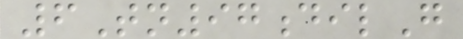6Tn97dilG
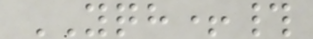YQH+#
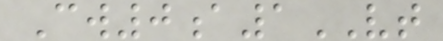Cw0a1VT
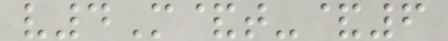v4M&t-&6
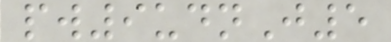pw9udnJ5
